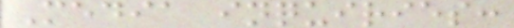Media inquiries:
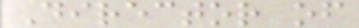Director of
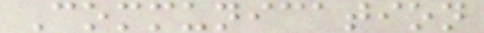Communication
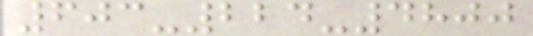603-224-4800
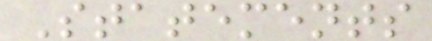Statements
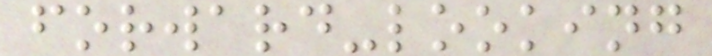forward-looking
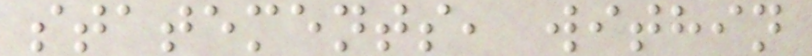statements, within
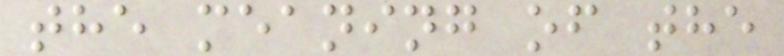the meaning of the
